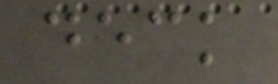deck
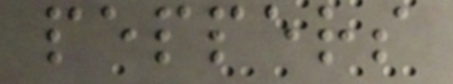peppers
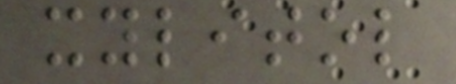xylitol
